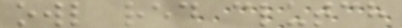owl red clutch
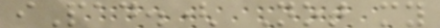iPad.( Not my
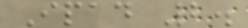Ipad 2.
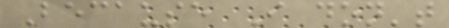Because I don't
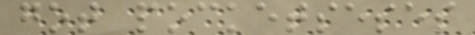got pocketseses
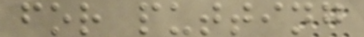for putting
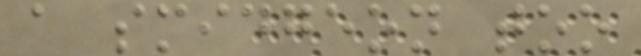a smidgeon too
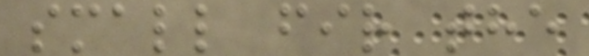small fir the
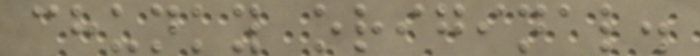chunky original.
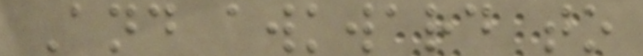And awkward to
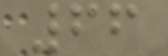66
